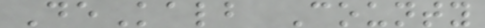DeKalb County
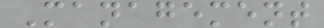Management
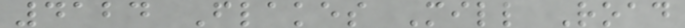4124 Flakes Mill Road
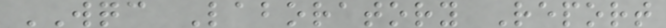WQC Laboratory Report
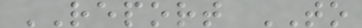REPORT TO
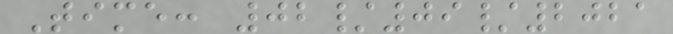Time: 02/09/2021
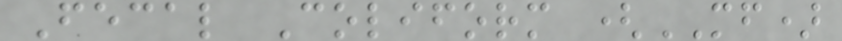Fecal Coliform (MF)
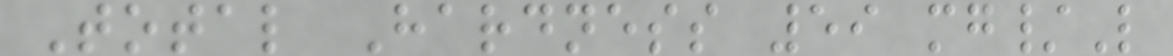Total Hardness 59 mg/L
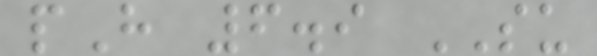pH 6.9 SU
